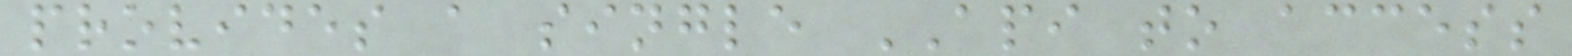provides a single API to access
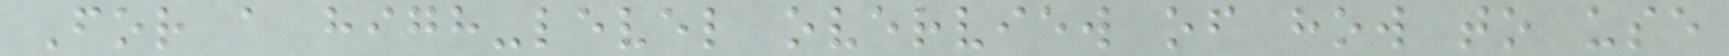For a high-level overview of how to use
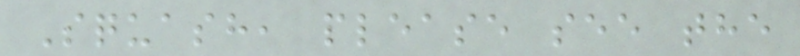Squash, please see the
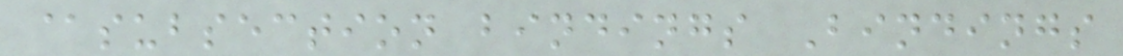@subsection bindings Bindings
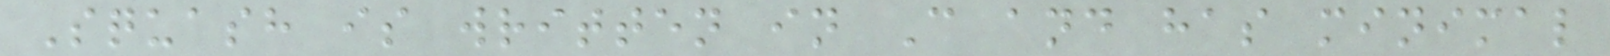Squash is written in C and has minimal
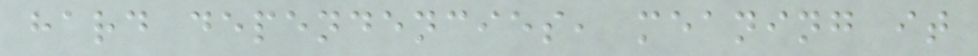hard dependencies, meaning it
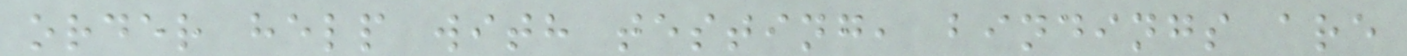order help with testing, bindings are
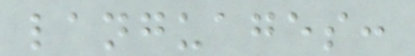languages:
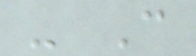- C
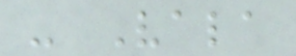- Vala
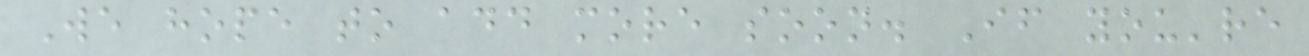We hope to add more soon. If you're
